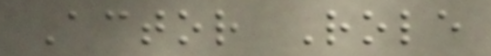Actor Role
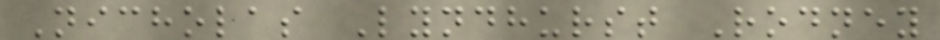Nicholas Lyndhurst Rodney
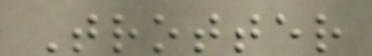Trotter
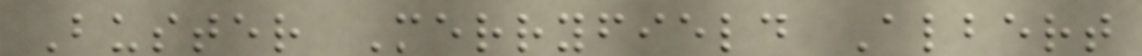Buster Merryfield Albert
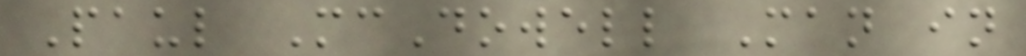Paul McDowell Man in
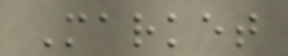Market
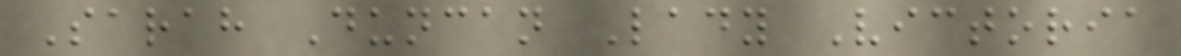Sarah Duncan Lady Victoria
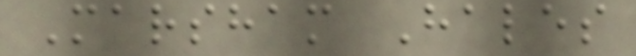Marsham Hales
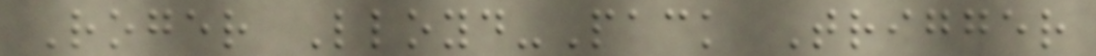Roger Lloyd-Pack Trigger
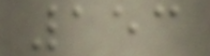153
